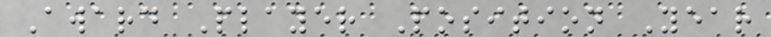Award Player Position Year
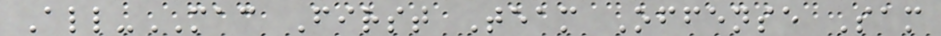All-MAC First Team Offense Sam
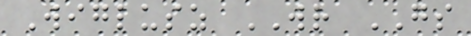Wiglusz WR GS
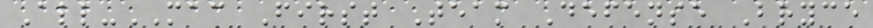All-MAC First Team Defense Bryce
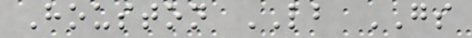Houston LB GS
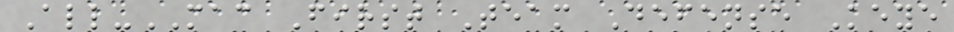All-MAC First Team Defense Keye
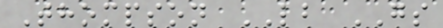Thompson LB GS
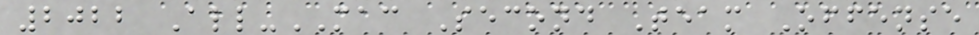2022 All-MAC Second Team Offense
